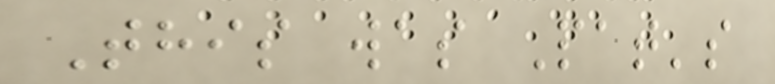This was Pat's
